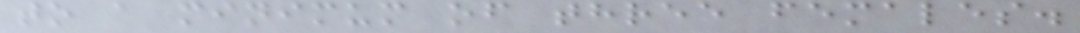to a minimum of three females.
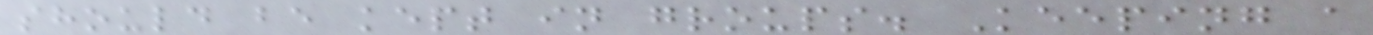should be kept in groups. Keeping a
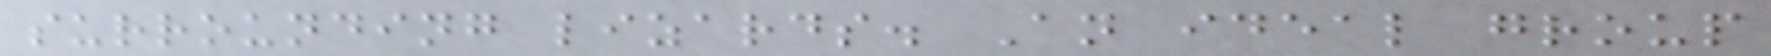surrounding lizards. An ideal group
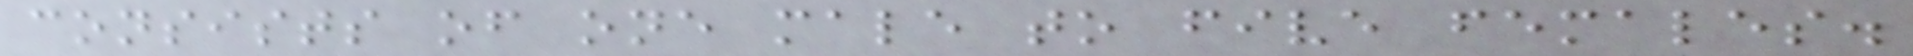consists of one male to five females.
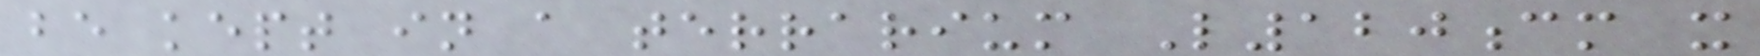be kept in a terrarium L120cm x
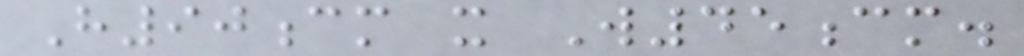H90cm x W45cm.
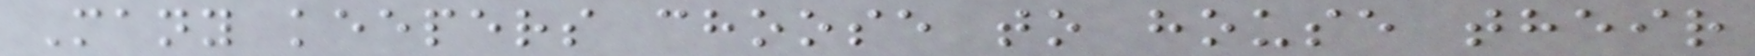Many keepers choose to house their
